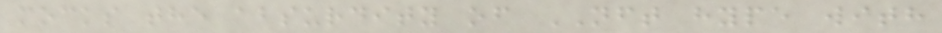mocks the absurdity of NFT hype with
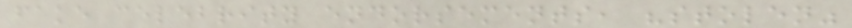fake celebrity endorsements, "stolen"
